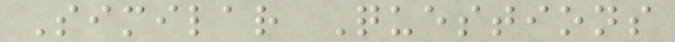Similar Questions
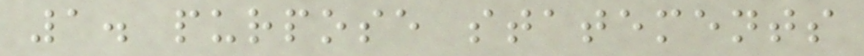1. purpose statements
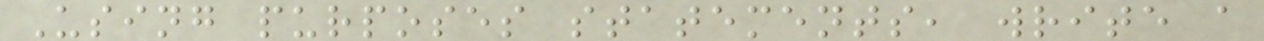Using purposes statements, write a
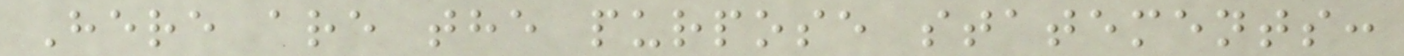Here are the purpose statements:
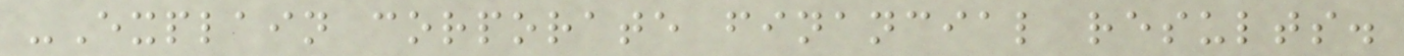-Explain corporate financial results.
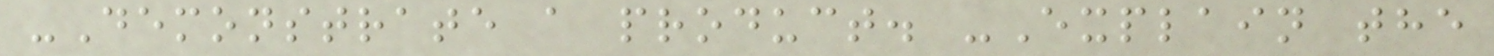-Demonstrate a product. -Explain the
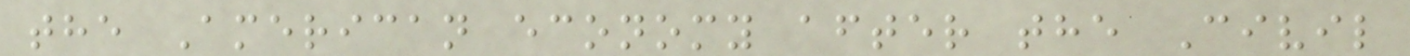the American economy after the Civil
